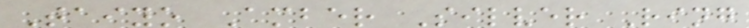Taiyo Amber Silver Ring
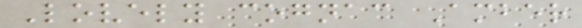Lovely cognac Amber
